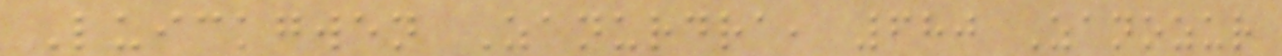Luickgwen Zanurdra, 680 Zanozur
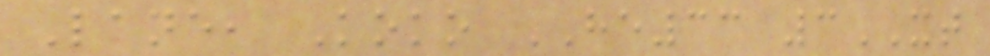Lane, Koko HE33 3XT
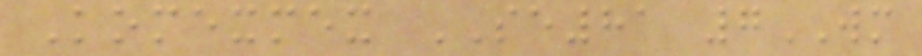Komexmex SE81 7WM
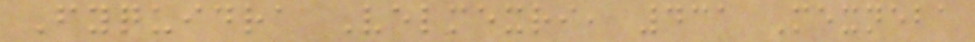Fyquidra Velmexri, 431 Mexneba
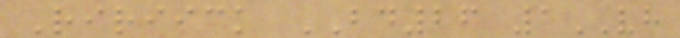Ririick BD26 1VH
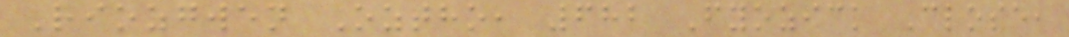Riozgwen Oztho, 682 Fyozick Close,
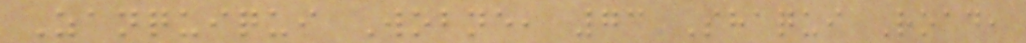Zanquiqui Wobne, 73 Shaqui Road,
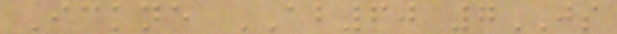Ickne AB60 7JS
